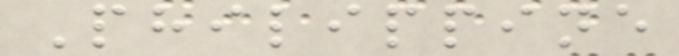Philippine
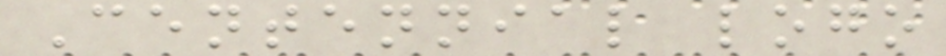Centennial logo
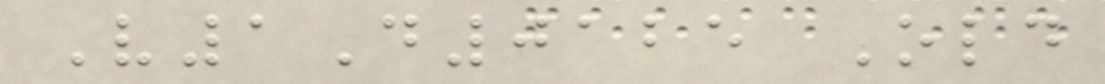V1D0125 Old
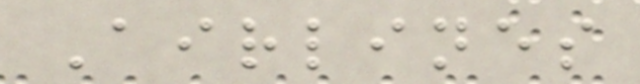Airlines
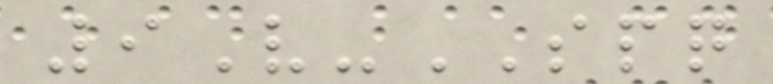9V-SPQ
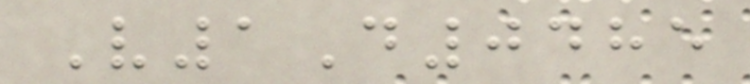V1D0485
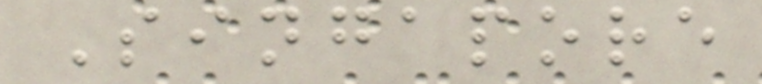Singapore
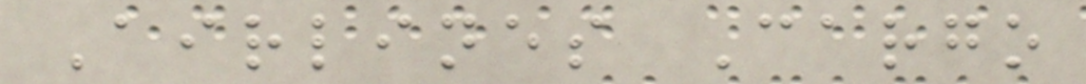Airlines Cargo
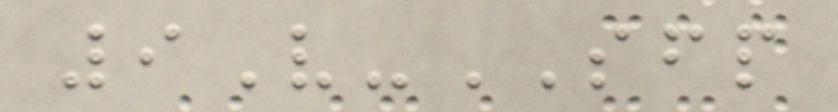9V-SFP
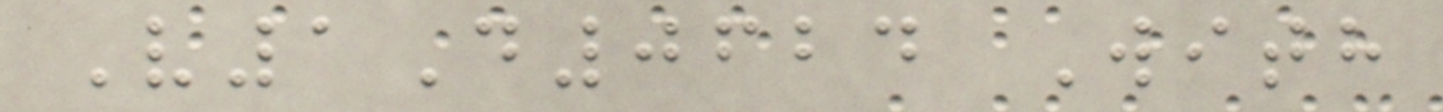V1D0624 With
